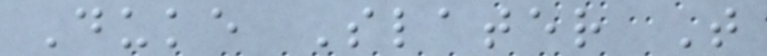Duke Slater T
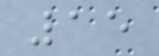15
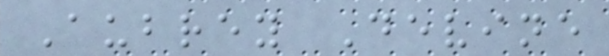Aubrey Devine
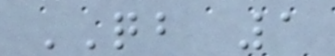QB 1
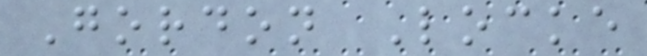Gordon Locke
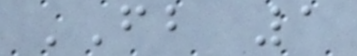FB 1
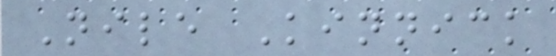Nile Kinnick
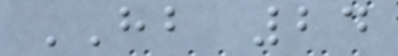HB 24
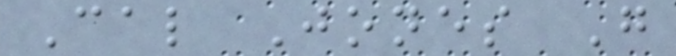Cal Jones G
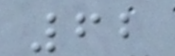62
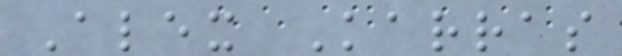Alex Karras
